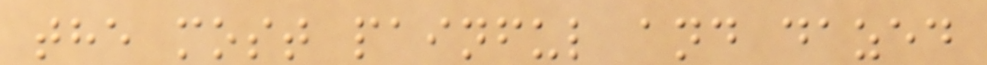the most painful and dazed
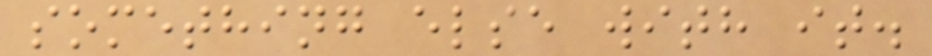something else with it.
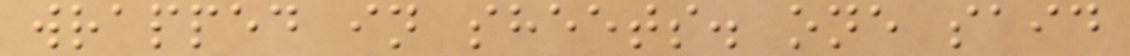wrapped in sheets. one said
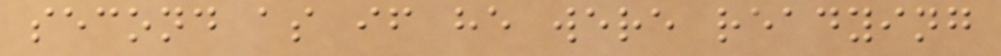second as if he were readying
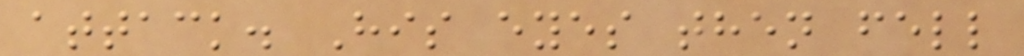attack. His eyes then fell
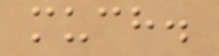much.
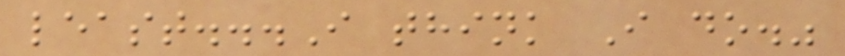least...I think I do."
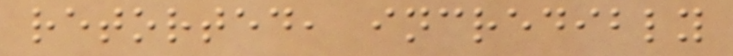retorted, incredibly
